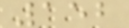152
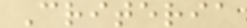Criteria
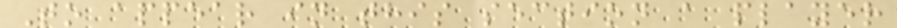To appear in this section a player
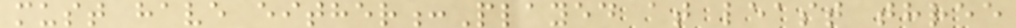must have either:Played at least three
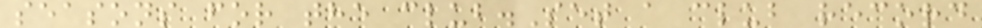seasons for the club.Set a club record
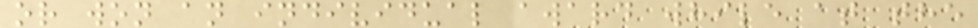or won an individual award while at the
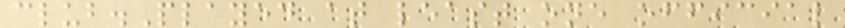club.Played at least one official
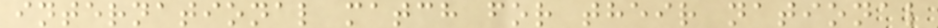international match for their national
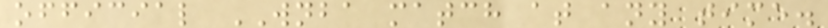official WNBA match at any time.
